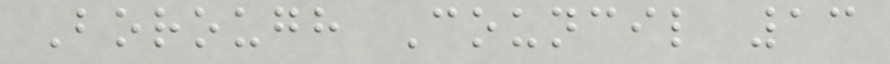Borough Council 13
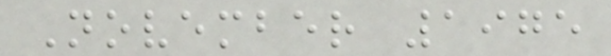November 1975
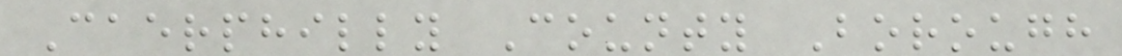Caerphilly County Borough
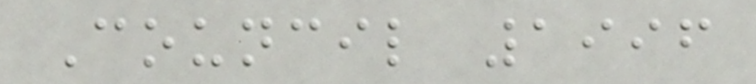Council 1996
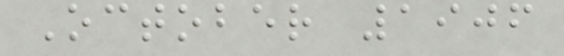October 1906
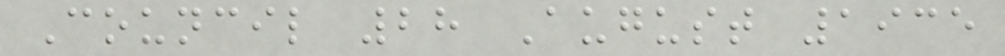Council 28 August 1935
